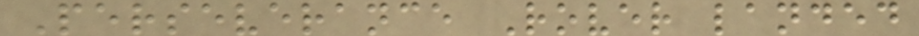Perseverance Rover landed
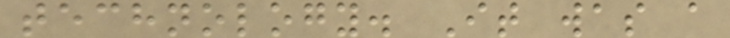technology. It was a
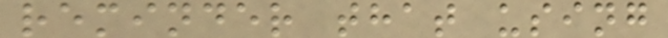reminder that using
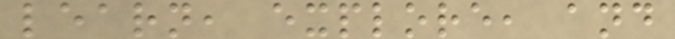learn, explore, and
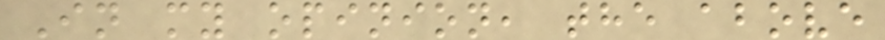In my opinion, the above
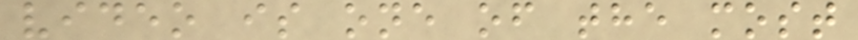video is one of the most
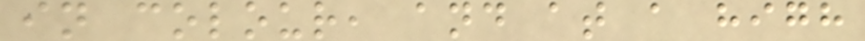in colour, and at a high
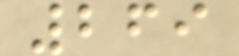269
